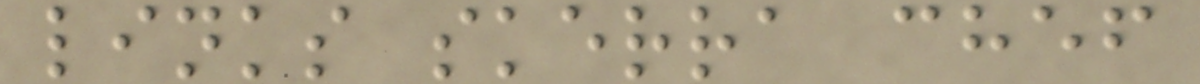links skerra chef
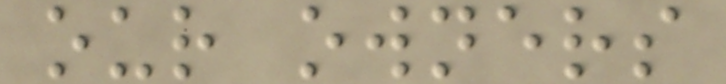our owners
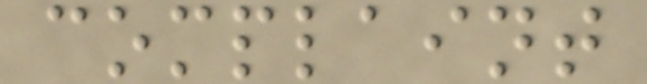complaint
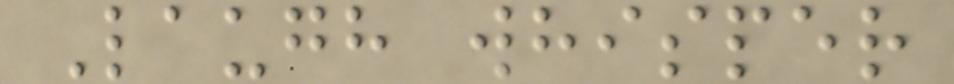Laugh whisper
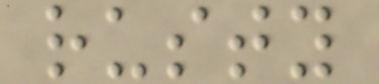rusty
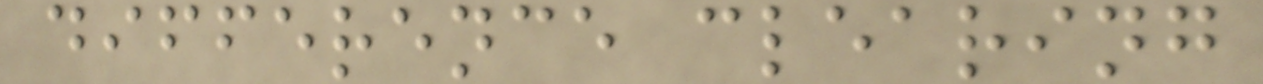difference clearing
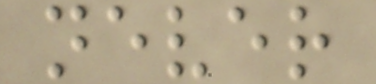never
